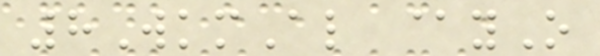8WkmAl @yO
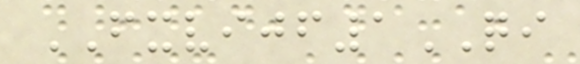FXVIJF1QI
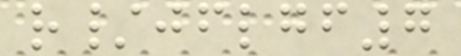r/jflgf7
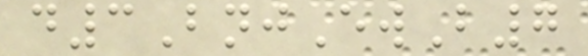d3BnjEwB7
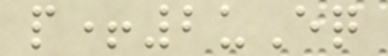p+2uEq
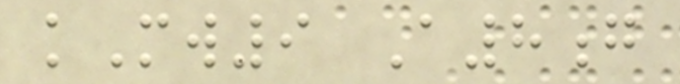kMw9 A8g
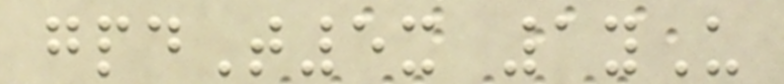gpdT5x 1yU
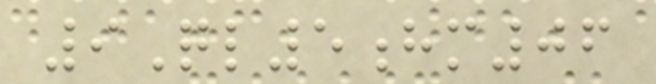9Ql5hm06
